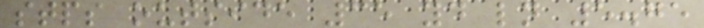stps outside 35 yd ln 5.75
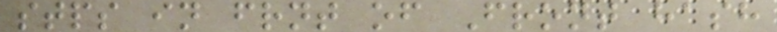stps in frnt of Front hash
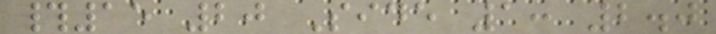#15 20 Side 1: 2.0
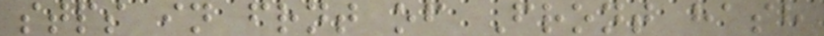stps in frnt of Front hash
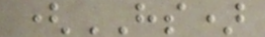(HS)
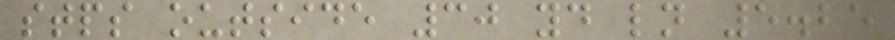stps outside 30 yd ln 5.25
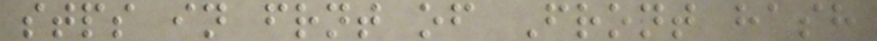stps in frnt of Front hash
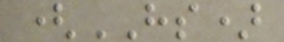(HS)
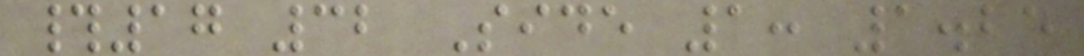#17 32 Side 1: 1.25
